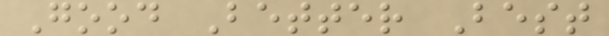Good Better Best
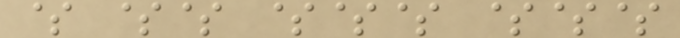$ $$ $$$ $$$
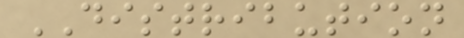DISTRIBUTION
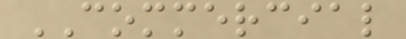COMMERCIAL
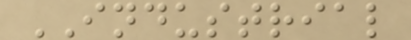INDUSTRIAL
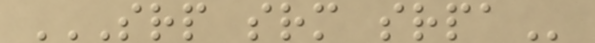SRP SRM SRPA
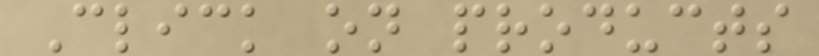Click on products
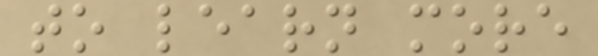to learn more
